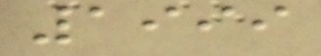1999
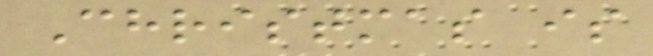Christmas is
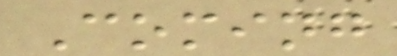Coming
